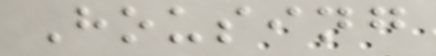Housing
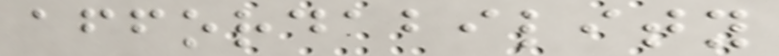affordability
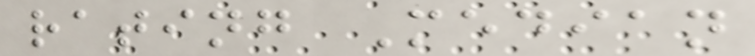rating Median
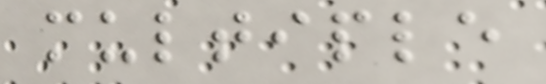multiple
